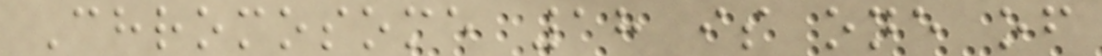Chromosome 18 is one of
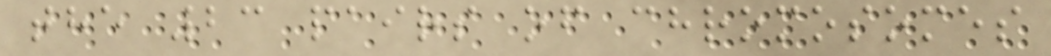the 23 pairs of chromosomes
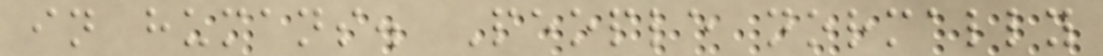in humans. People normally
